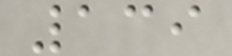139
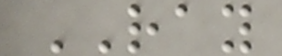RAY
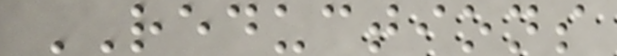REDUCTIONS
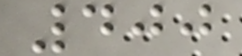400
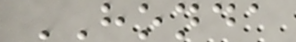HONDA
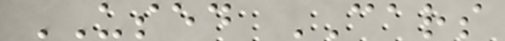USED CARS
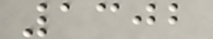1302
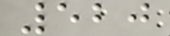520
